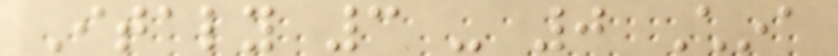Italy 3 - 0 China
